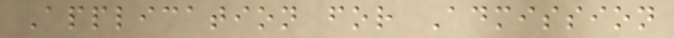Application for Admission
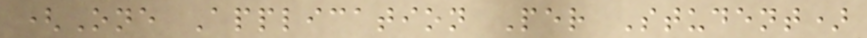(One Application Per Student)
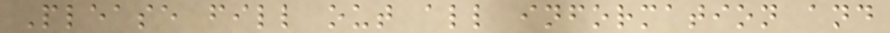Please fill out all information and
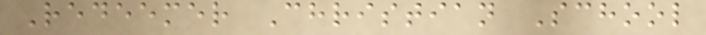Redeemer Christian School
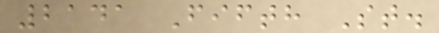2141 Fifth St.
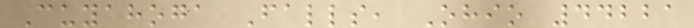Cuyahoga Falls, Ohio 44221
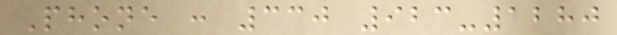Phone : 330 923-1280
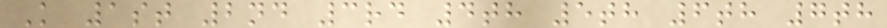K 1st 2nd 3rd 4th 5th 6th 7th
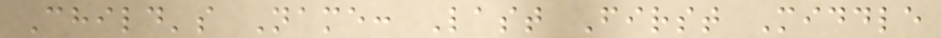Child's Name: Last First Middle
